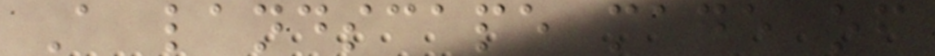A landscape made of
